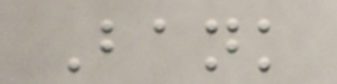Bank
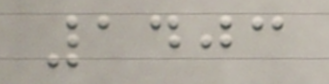1403
